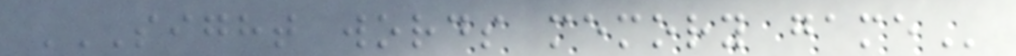SIGHT WORDS MEMORY GAME
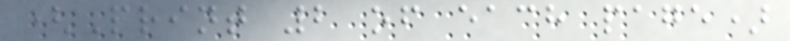(Print 2 of each page)
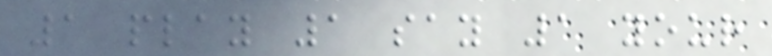1 play 1 say 1 your
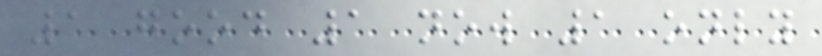1 good 1 now 1 only
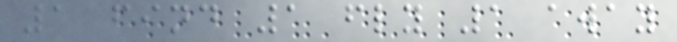1 find 1 fly 1 away
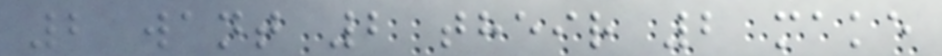2 want 2 their 2 make
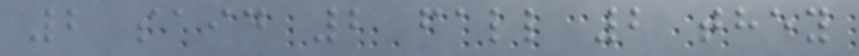2 said 2 fall 2 they
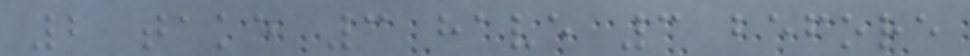2 take 3 have 3 before
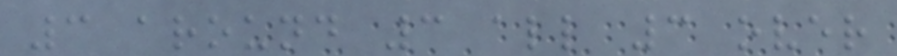3 around 3 all 3 over
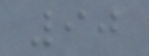90
